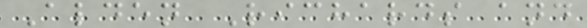Alden Richards and
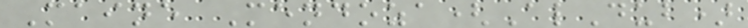Maine Mendoza(AlDub)
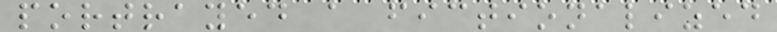portrayed a fictionalized
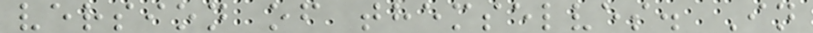version of themselves. In
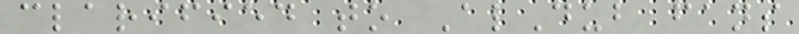clarified to AlDub fans
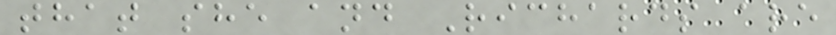that she and Richards are
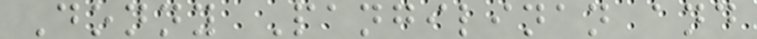Donny Pangilinan and
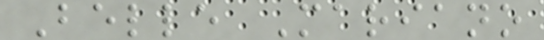Belle Mariano
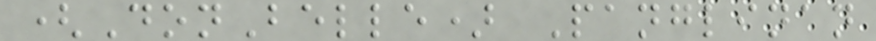(DonBelle) Panglinan
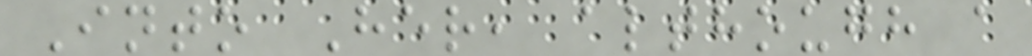Into Her, although a
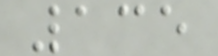135
